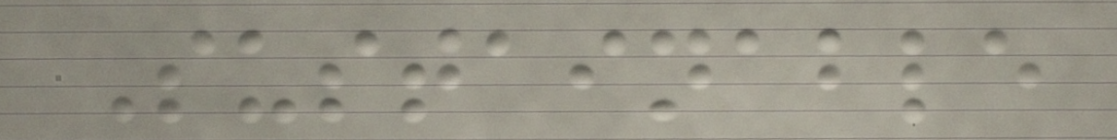Sustainable
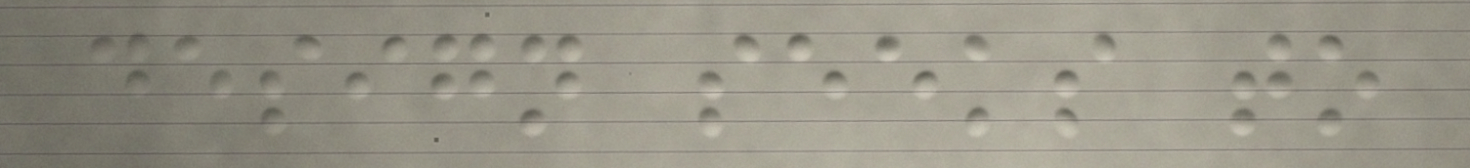design seeks to
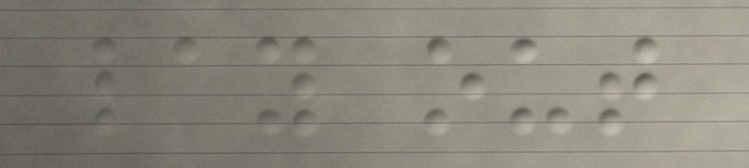lay out
